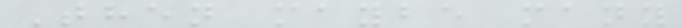Then maybe many
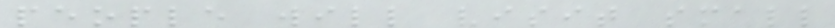people will visit small
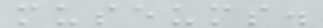museums.
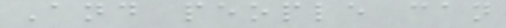And people can
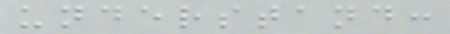understand:
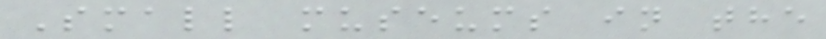Small museums in the
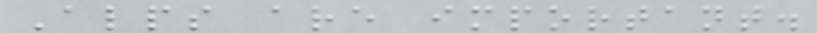Alps are important.
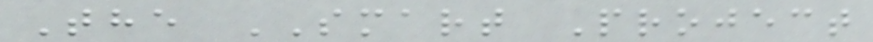The SMART Project
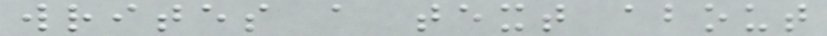writes a text about
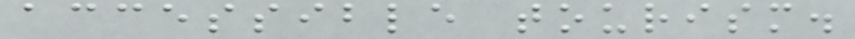accessible tourism.
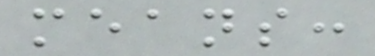means:
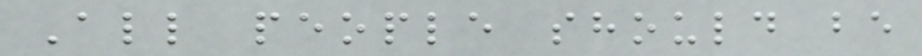All people should be
